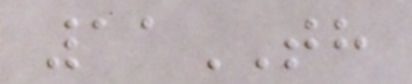11TH
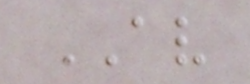AV
